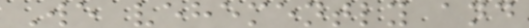We vehemently and
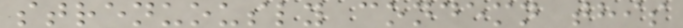strenuously condemn this
